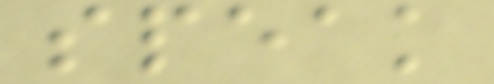speak
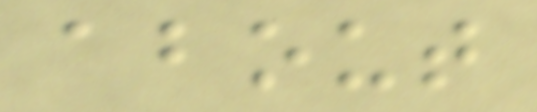about
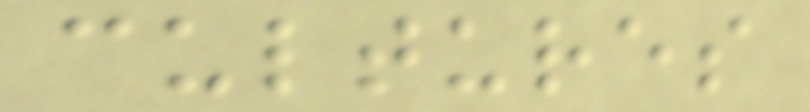cultures
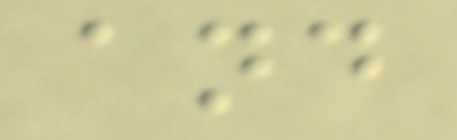and
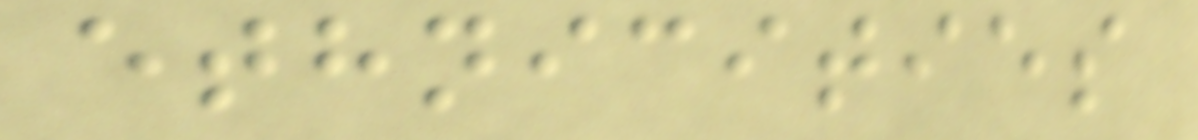ethnicities
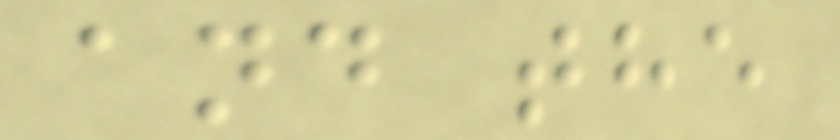and the
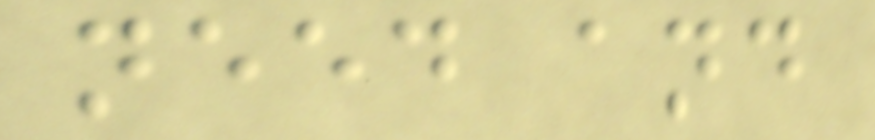need and
